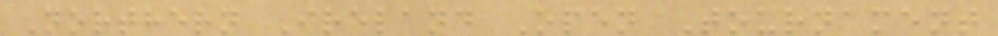Northern Ireland Open Tournament
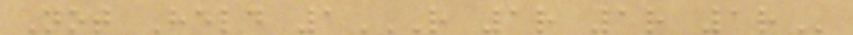Not Held 1R 1R 1R 1R
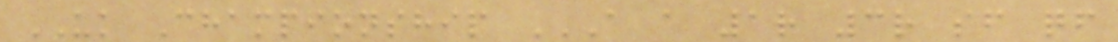UK Championship A A 1R 3R SF QF
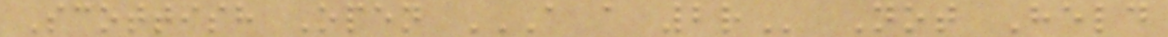Scottish Open A A 2R Not Held
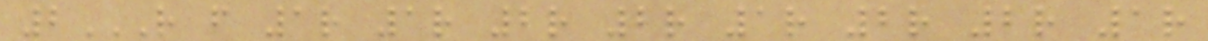2R F 1R 1R 2R 2R 1R 2R 2R 1R
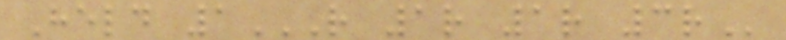Held 1R 1R 1R 3R
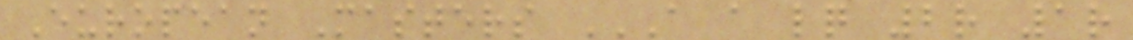European Masters A A LQ 2R 1R
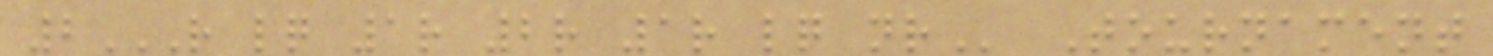2R LQ 1R 2R 1R LQ NR Tournament
